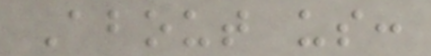About us:
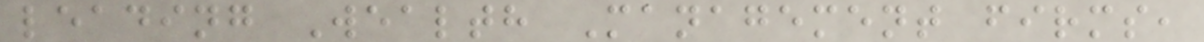leading Wealth Management firms,
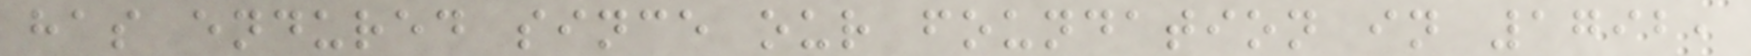has endured since our foundation in 1792,
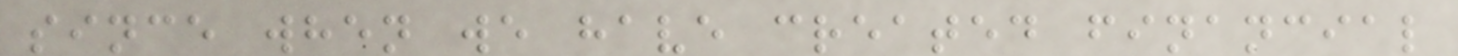since when we have created financial
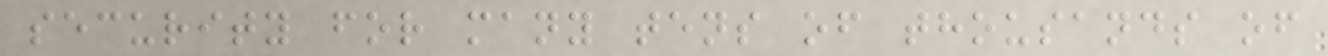security for many tens of thousands of
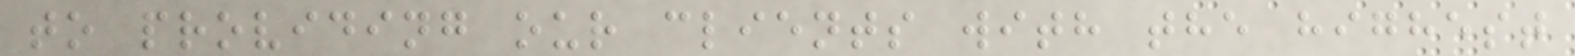to providing our clients with the highest
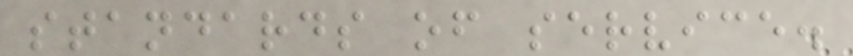standards of service.
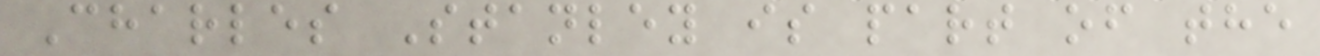Charles Stanley is part of the
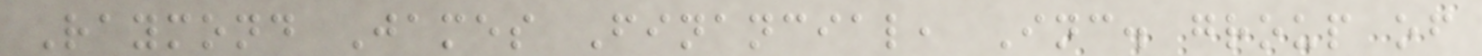Raymond James Financial, Inc. group of
